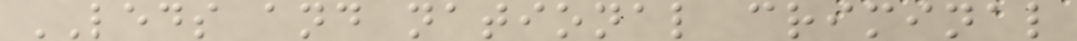LEDS and national criminal
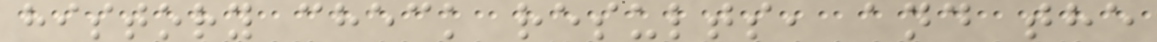history check results, and the
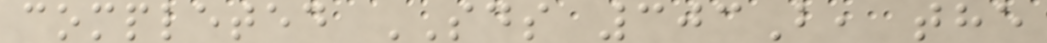completed SDS 303B, the
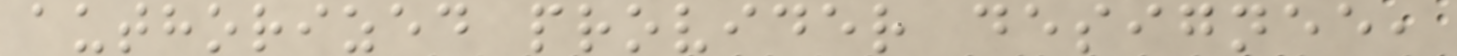authorized provider designee,
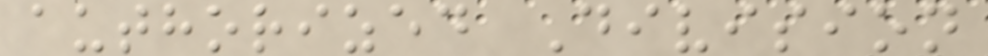authorized Division
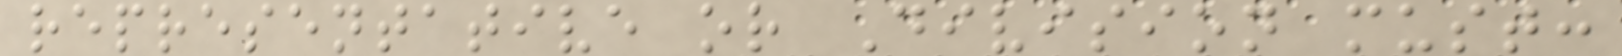representative or Division must:
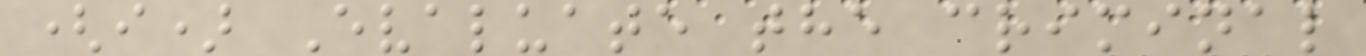(i) Evaluate the criminal
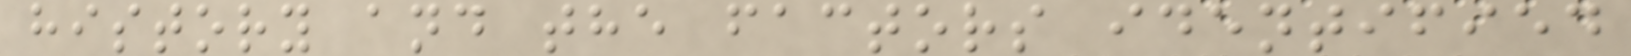history and the factors identified
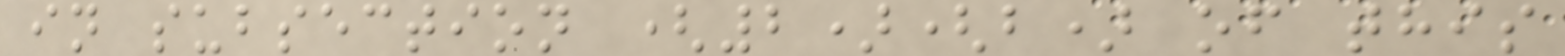in subsection (2)(b) of this
